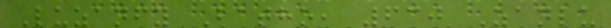Luzanfy Batho, 630 Zanlu
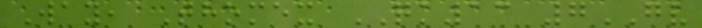Way, Thomex QK13 7GV
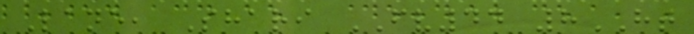Lane, Shari FV44 8HT
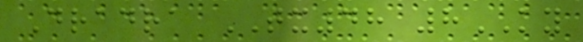Dradra TX48 8KY
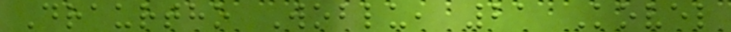Draurtho Woblu, 21 Kovel
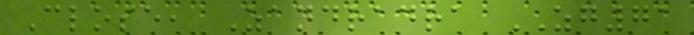Close, Zandradra ZG71
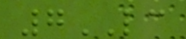7LC
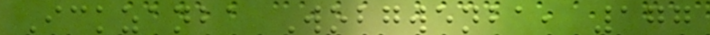Ickzanba Wobgwenba, 177
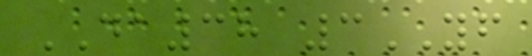DA38 3YF
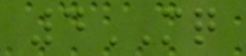4MQ
